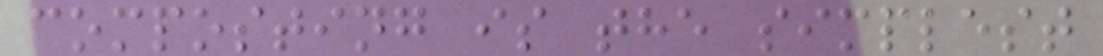composting is the simplest
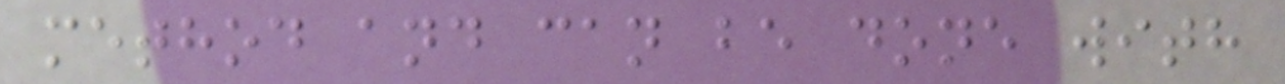method and can be done with
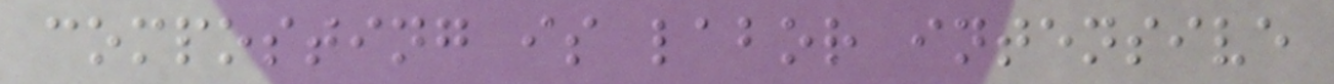composting is labor intensive
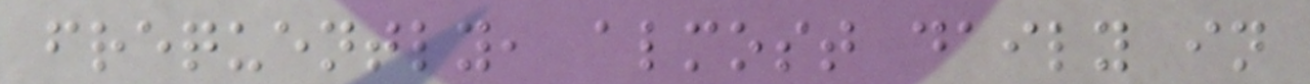frequently, almost daily in
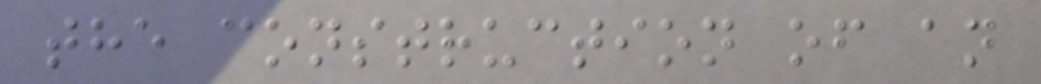the construction of an
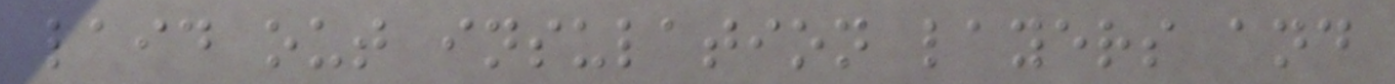laid out insulation layers and
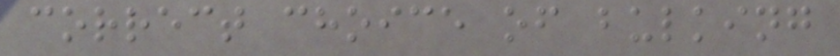correct choice of bulking
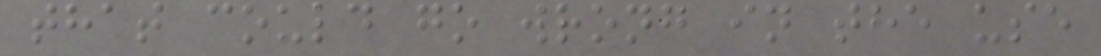that could go wrong in the use
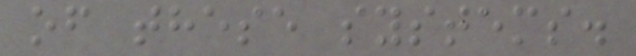of these systems.
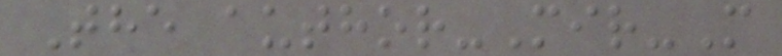The author-Mir-M
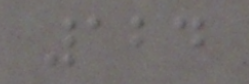124
